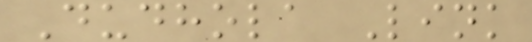Dudhola Link
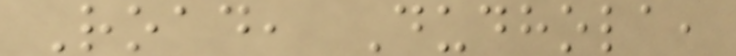Road, Dudhola,
